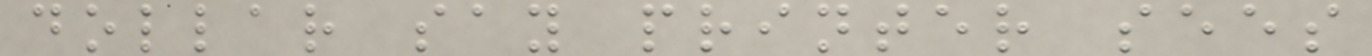dollar say printer sees
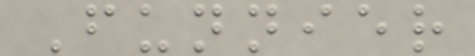Funnier
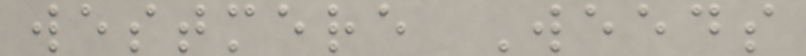westmere Weeds
